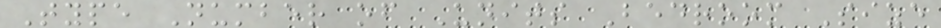Type Number of Units Bedroom Size
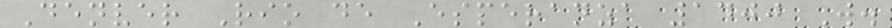Denver Rio de Esperanza 1400 W.
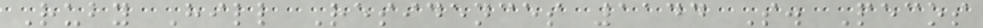Ruby Hill Residences 1144 S. Pecos
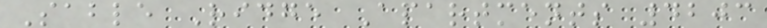Sable Ridge Apartments 4203
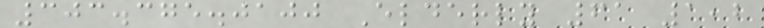303.375.0100 Elderly 61 1,2
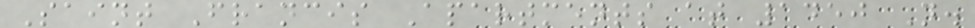Saint Francis Apartments at 1450 N.
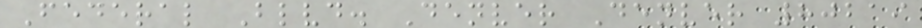Federal Blvd. Denver Denver 80219
